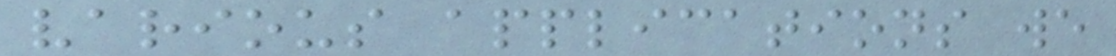various applications we
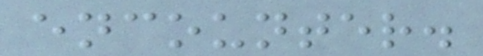encounter.
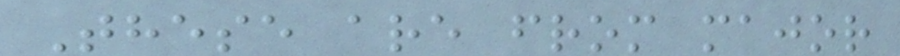These are from major
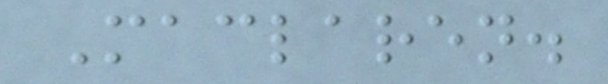Maclaren.
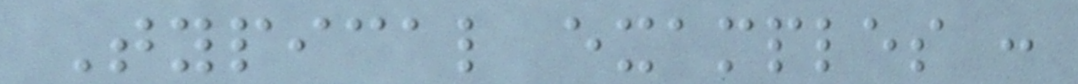Typical examples :
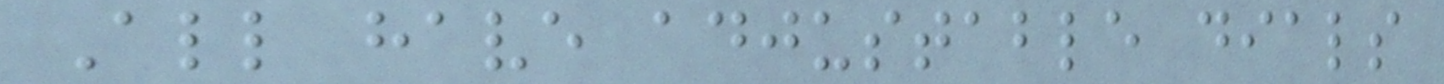All have adjustable dials
